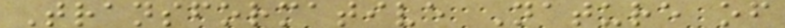Transformative Nature of
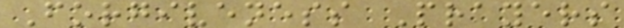Forgiveness Prayers
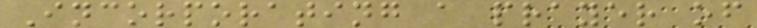Incorporating a prayer of
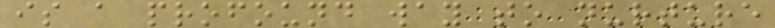is a profound way to nurture
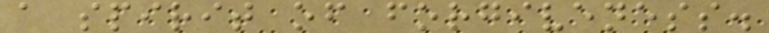a spirit of forgiveness.
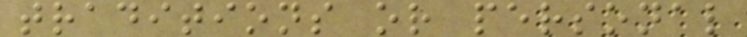traditions or personal
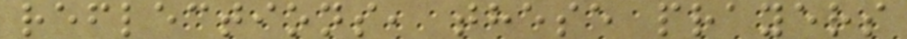reflections, these prayers
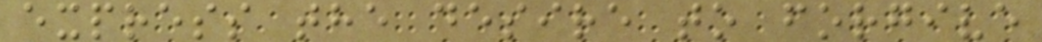express the desire to forgive
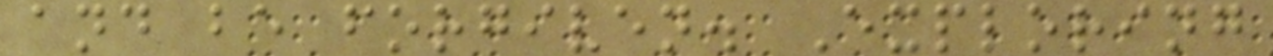and be forgiven. Exploring
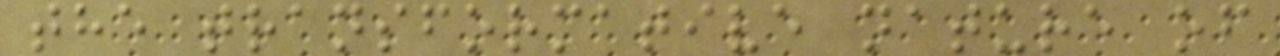the transformative nature of
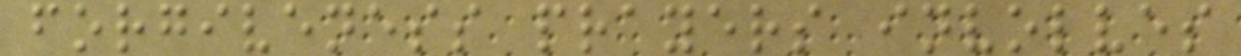forgiveness prayers involves
